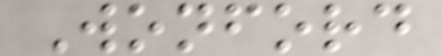Wonford
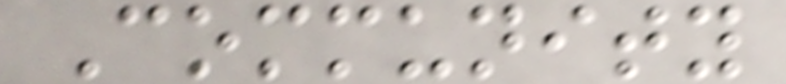Community
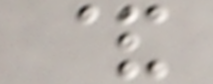&
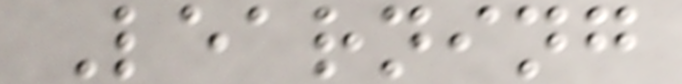Learning
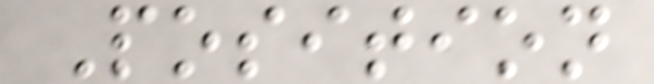Position
